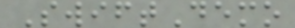SwiftDemo
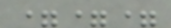===
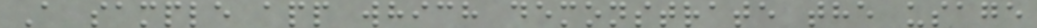A sample app which demonstrate the usage
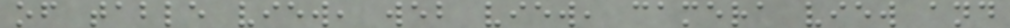of table view, web view, camera view and
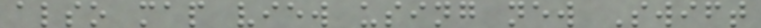also map view using new Swift
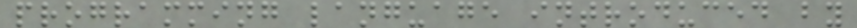programming language introduced by
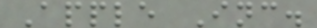Apple Inc.
